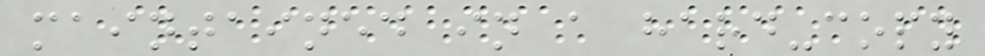maintained in a hard-copy
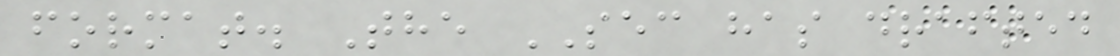format. The SEC has drafted
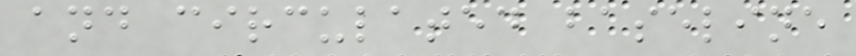and circulated baseline
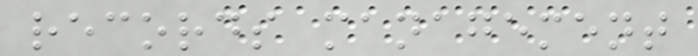records management
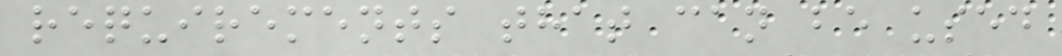requirements that can be used
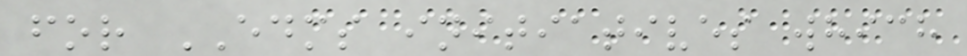for EDMS initiatives which
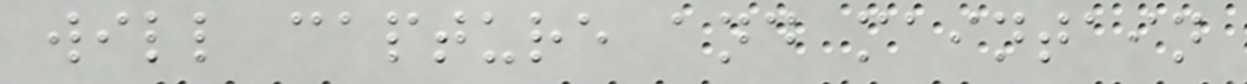will capture and maintain
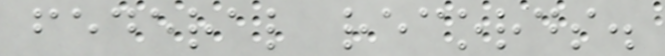federal records.
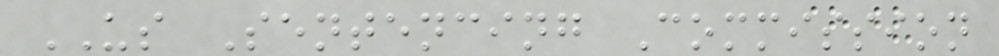US Sentencing Commission
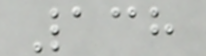138
